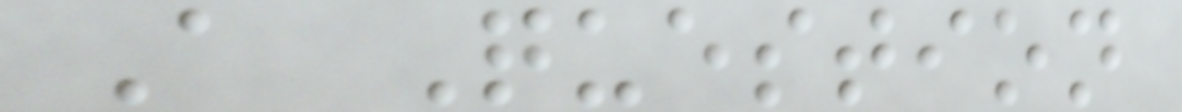A Question
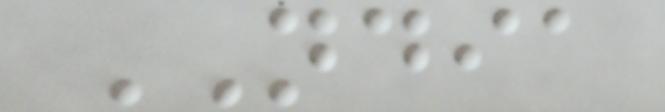NDIA
